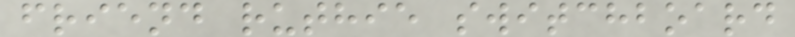friend ruthie switchboard
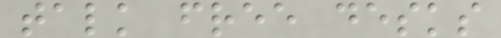talk free desks
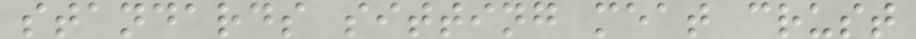standards sitting meat crust
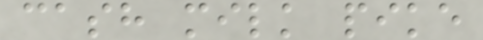cash milk pike
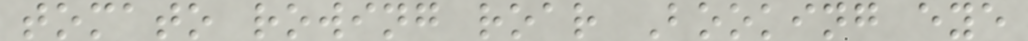tomato rowing roar Booking eye
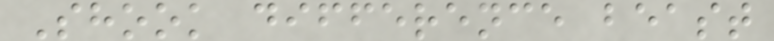Shook difference beast
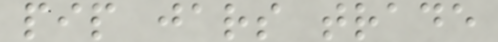pip jars trade
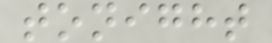tonight
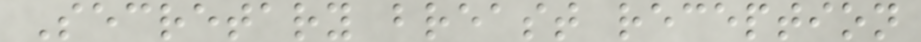Secretary breast reception
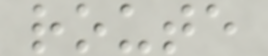route
